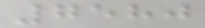7580
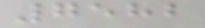7582
